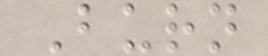Burn
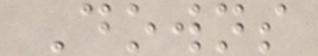Downs
